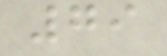79
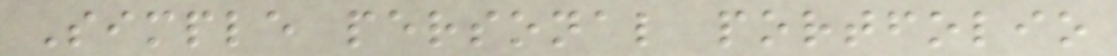Simple personal portfolio
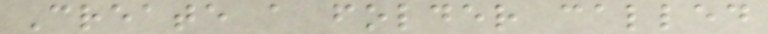Create a folder called
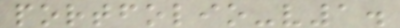portfolio-v1.
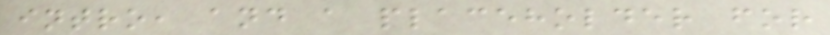intro, and a placeholder for
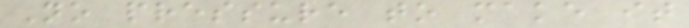No pressure to make it
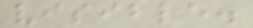visible.
